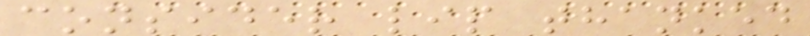consider lip thanked
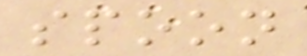spoon
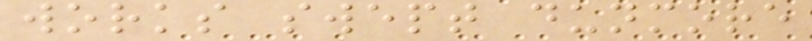works swept dunmore
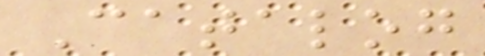Catalog
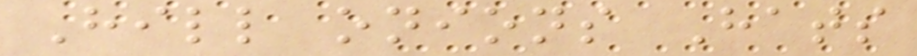Hill onions Hats
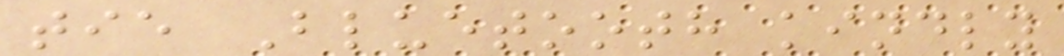tie Bluetooth kindly
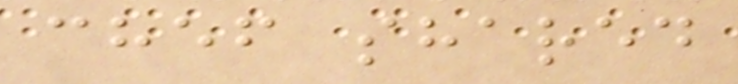chef shared
